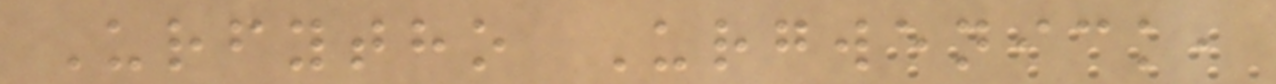Urfytho Urgwenick,
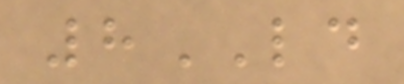8LD
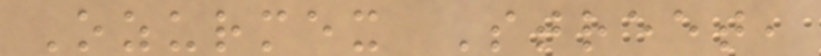Ozurmex Street,
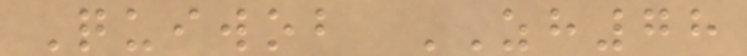Quiwob ZH78
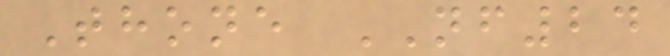Thone NF24
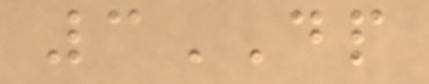3DP
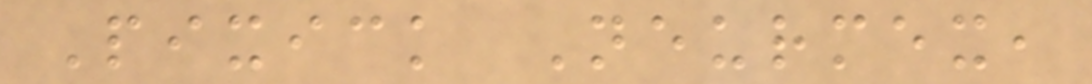Pixick Neurmex,
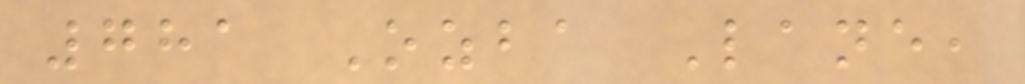781 Ozba Lane,
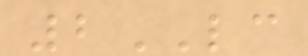2LC
